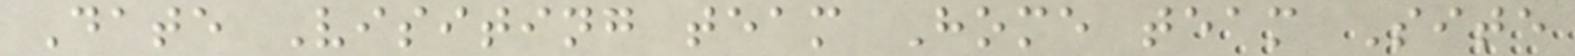Date Visiting team Home team Site
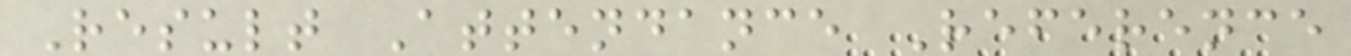Result Attendance Reference
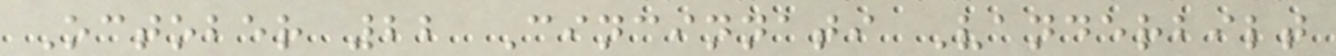October 22 Cincinnati Vanderbilt
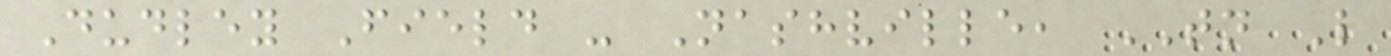Dudley Field - Nashville, TN L
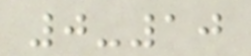0-10
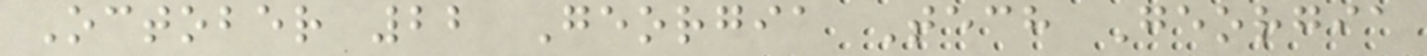October 22 Georgia Tech Georgia
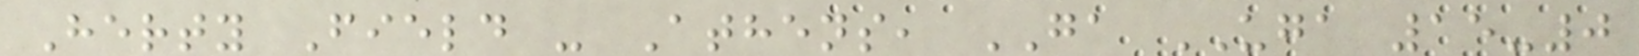Herty Field - Athens, GA UGA 15-0
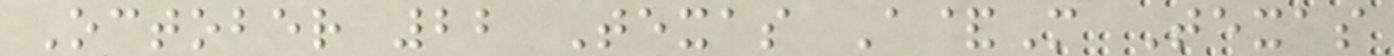October 22 Texas A&M Texas
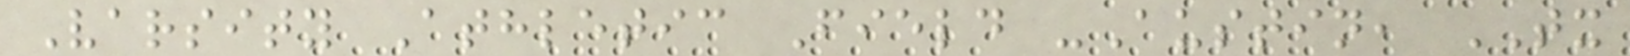Varsity Athletic Field -Austin, TX
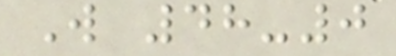W 48-0
